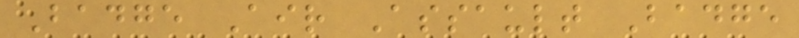Badge Air Assault Badge
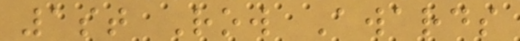1st Row Awards
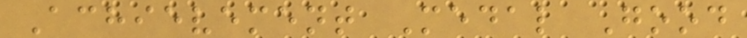Achievement Medal Good
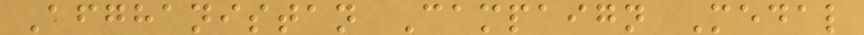Afghanistan Campaign Medal
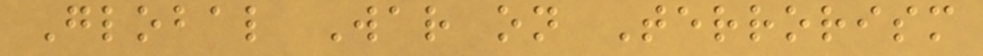Global War on Terrorism
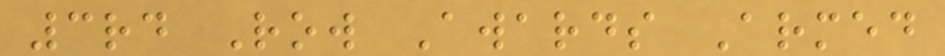3rd Row Awards Armed
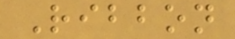Ribbon
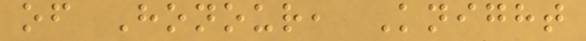of Honour, Knight
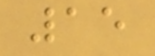15
